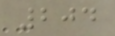204
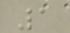1
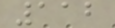112
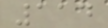114
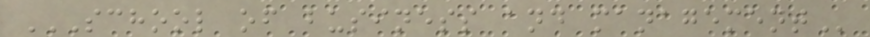SCHOOL OF BUSINESS AND MANAGEMENT
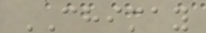CHIMAY
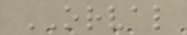ORVAL
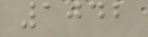1042
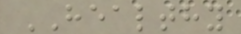HEALTHY
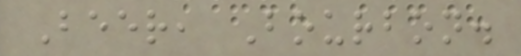Beer, Bourbon.
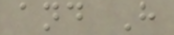and H
